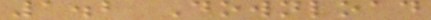1.2 Download
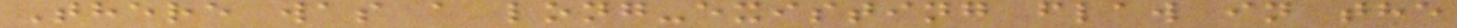There was a long-existing flaw in the
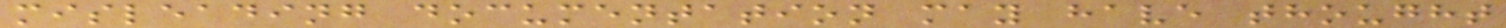misleading documentation may have thought
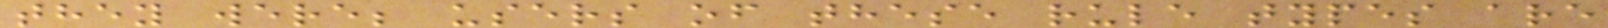they were; users of these rule types are
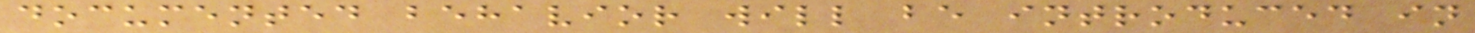documented behavior will be introduced in
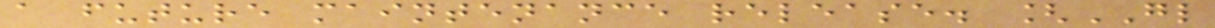a future maintenance release. [GL
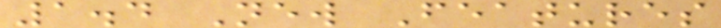1.4 New Features
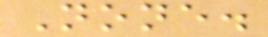None.
